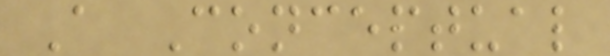A Conceptual
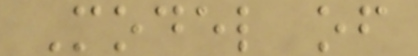Model of
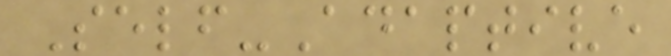Self-Adaptive
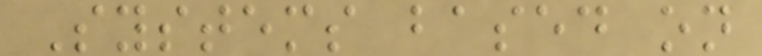Systems based on
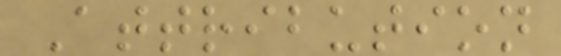Attribution
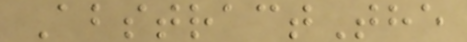AbstractThe
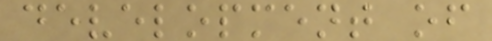development of
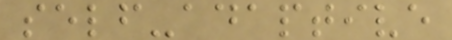self-adaptive
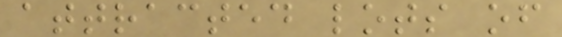attracted lots of
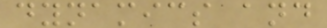dynamics and
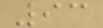93
